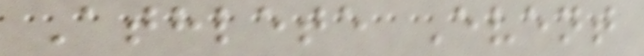Athlete Event
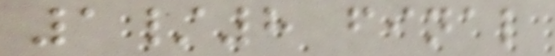1/8 final
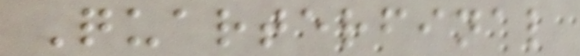Quarterfinal
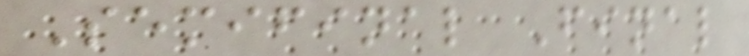Semifinal Final
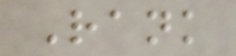Rank
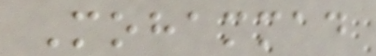Mohammad
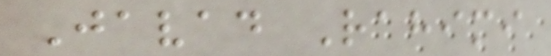Javad Rahimi
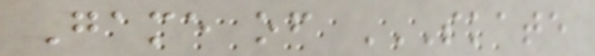Game of SKATE
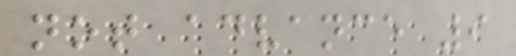not advance 9
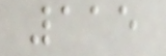115
